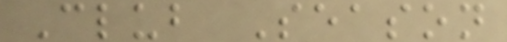Club Season
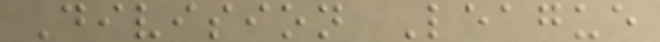Division League
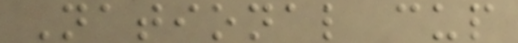National cup
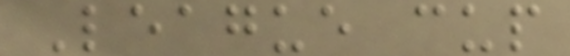League cup
